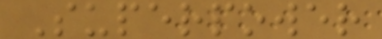Superpower
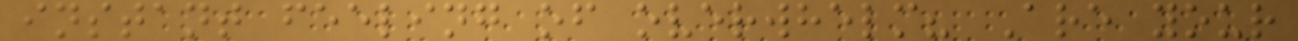instant feeling of overwhelm? Are your
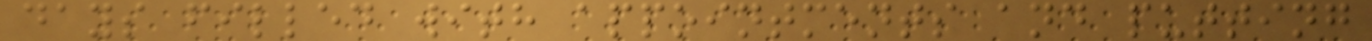days filled with appointments and putting
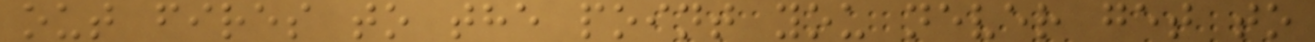out fires to the point you never get to
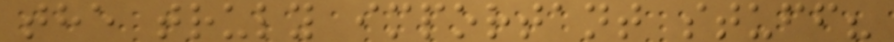the truly important stuff?
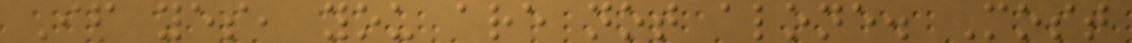If yes, you are not alone. Most
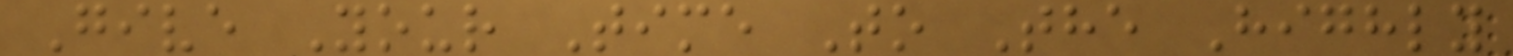Give Your Time To The Highly
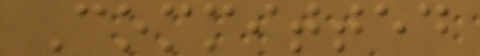Committed
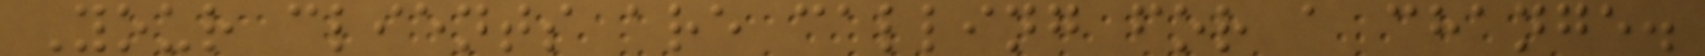Your clients are calling for a change.
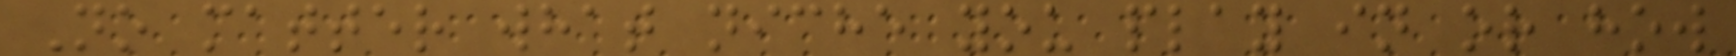No matter what niche you play in or how
